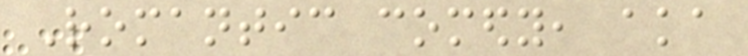Romantic comedy, aka
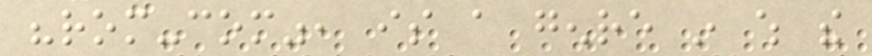"rom-com", is a genre in which the
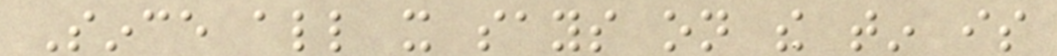Since all it says on the tin is
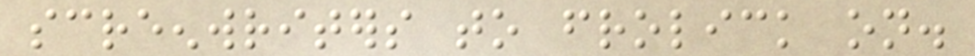screenwriters to frolick on.
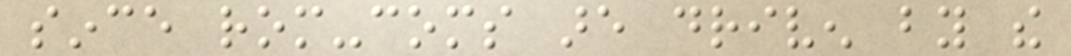since rom-coms are driven by the
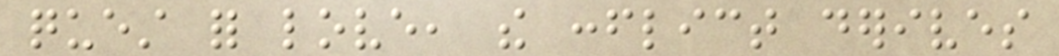quest for love, the conflict derives
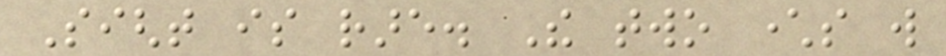Sight is rare. The two characters will
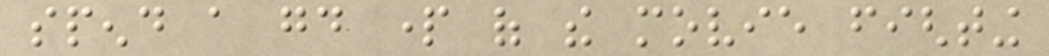spend a good part of the movie fighting
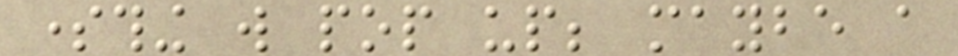something will pop up; maybe a
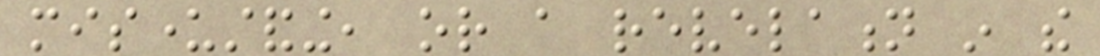misunderstanding, or a revelation in the
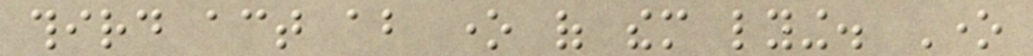third act about one of them lying. One
